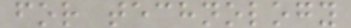for technology
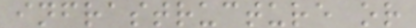infrastructure or
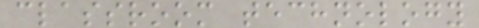classroom technology
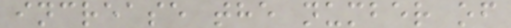increase the number of
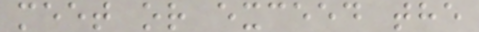meet or exceed the
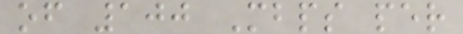of 100 Mbps per
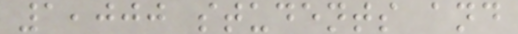1,000 students and
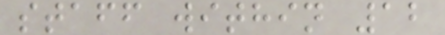staff within 12
